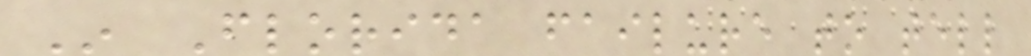In Florida failure to tell
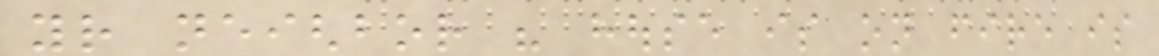your neighbor his house is on fire is
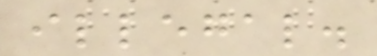illegal.
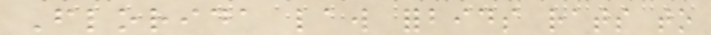Florida law forbids rats to
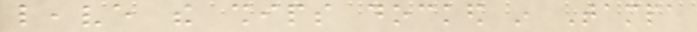leave the ships docked in Tampa
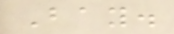Bay.
